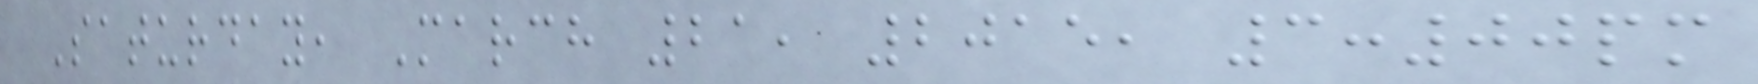Saturday, March 21, 2015, 3:00pm
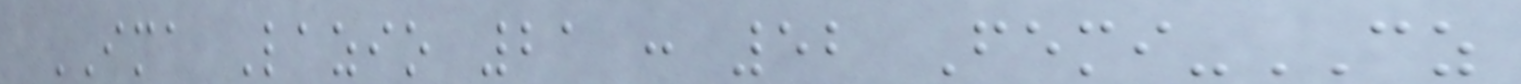IMA Lazio 21 : 52 Femi-CZ
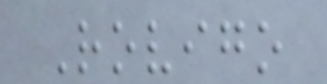Rovigo
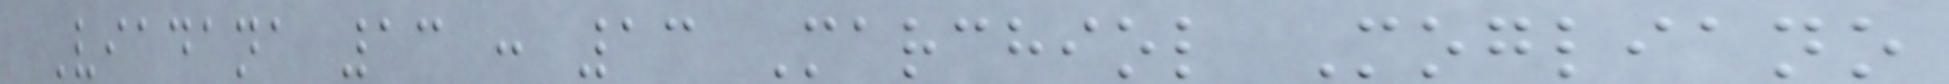Viadana 13 : 13 Marchiol Mogliano
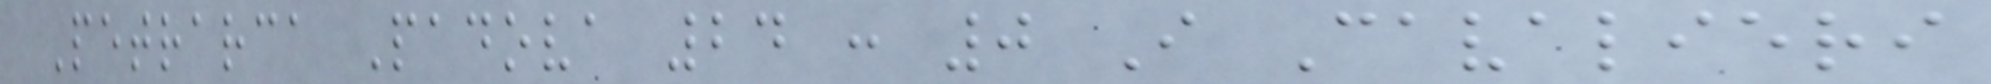Petrarca Padova 24 : 0 I Cavalieri
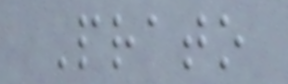Prato
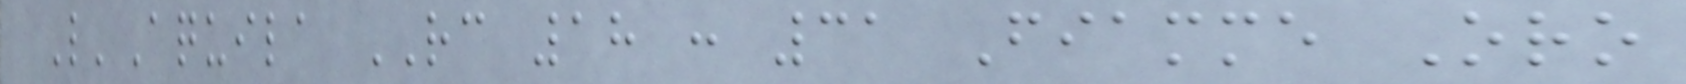L'Aquila RC 18 : 31 Fiamme Oro
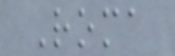Roma
